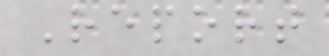Report
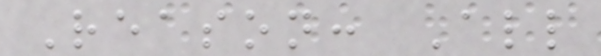Reason: All
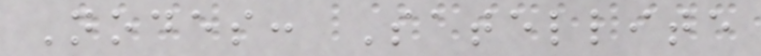Nodes: Satellite
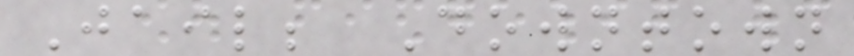Jail; Downtown
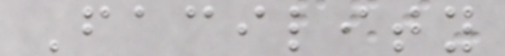Facility
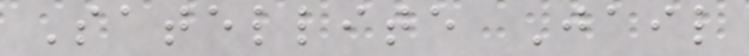Satellite Jail
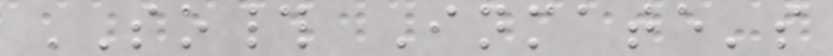SO# Inmate's
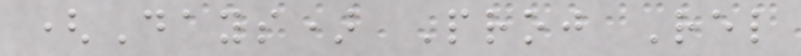(Days) Proj Rel
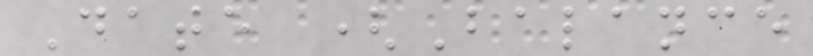Date (Balance
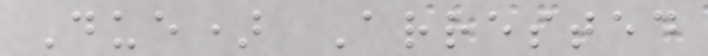Due) Arrested
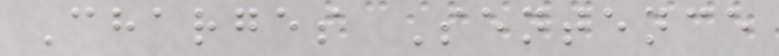Charges Sentence
